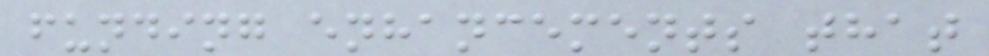funding enhancements that
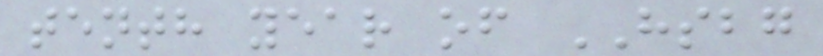tenth year of HSBG
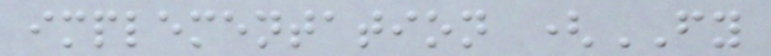implementation (FY
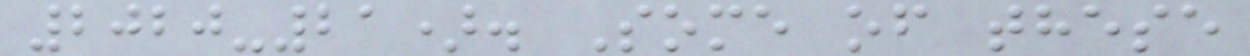2020-21). Some of these
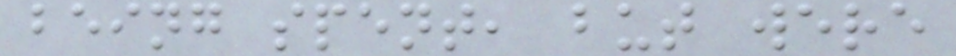being spent, but were
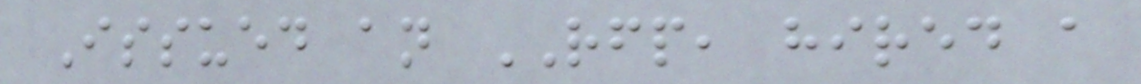Issued an RFP, hired a
